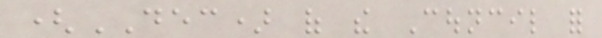(DEC) of the Council for
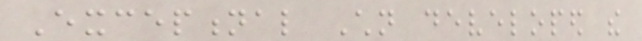Exceptional Children developed the
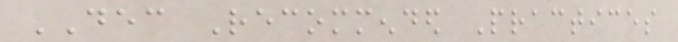DEC Recommended Practices
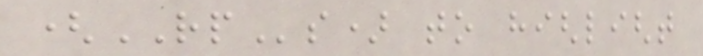(RPs) to highlight
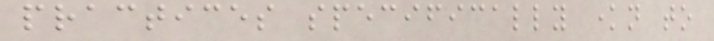practices specifically known to
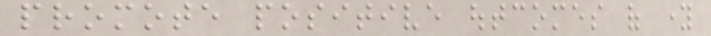promote positive outcomes of young
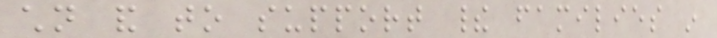children and to support their families in
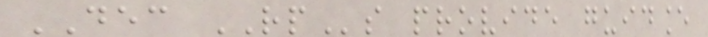DEC RPs provide guidance
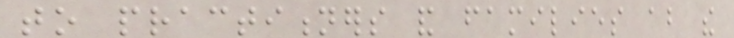to practitioners and families about the
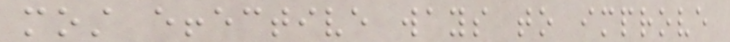most effective ways to improve
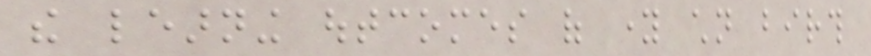the learning outcomes of young children birth
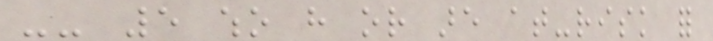-- 5 who have or are at-risk for
